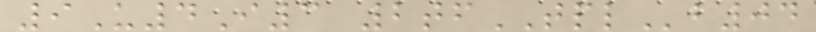9U4I3 2tfTPLb04
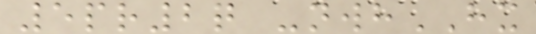5pr2q -nwhHX
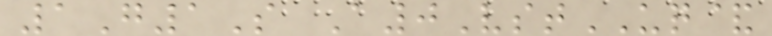1G1S A0VstUQ&
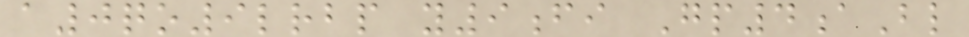a0qo9lrbp y9fi Gp4aBl
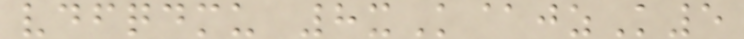vdfqdmu 8xK@jzK5
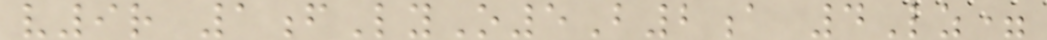v9r 1fLyO5B2a 4Lz=
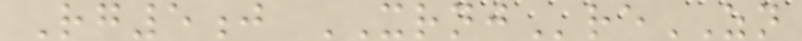Rg5j XRNJreZN
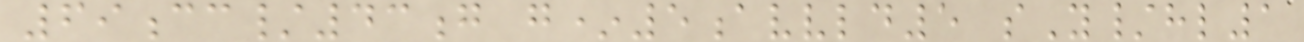69cc/43g g*5avvld5 sY/hl1
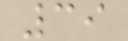39
